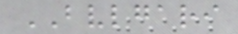BVLGARI
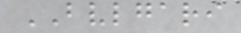BVLGARI
